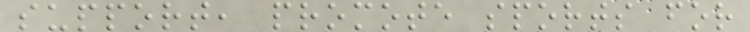support, promote sports for
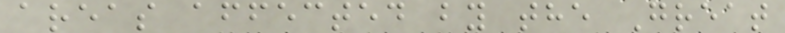areas affected by the Great
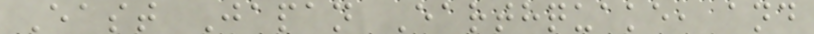East Japan Earthquake, and
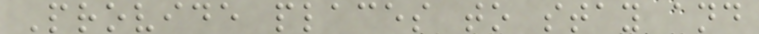Provide places to stay and
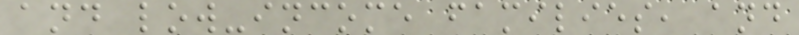and low-income families, and
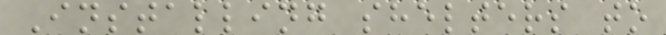Installing shelters to
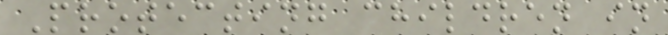Protecting children in
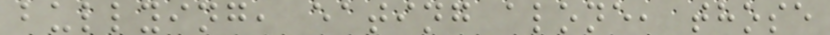bullying, eating alone, those
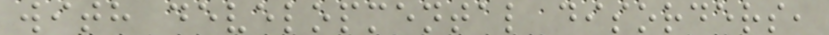with developmental disorders,
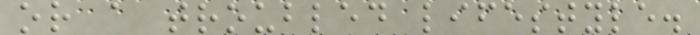or a troubled lifestyle.
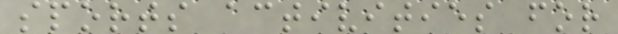sports activities for
